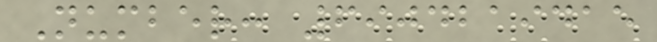Number: 6904219415
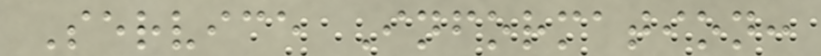Service Information:
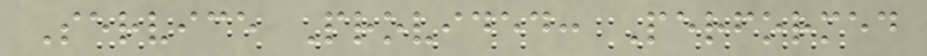Service Provided: Performed
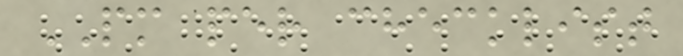PM per checklist
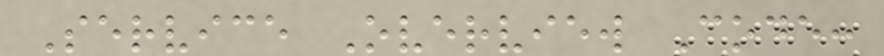Service Overview Code:
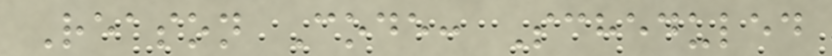Reason Code: Scheduled
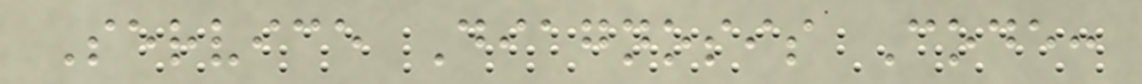Service Diagnosis Code:
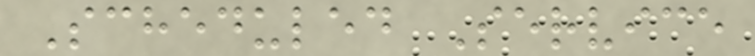Scheduled Service
